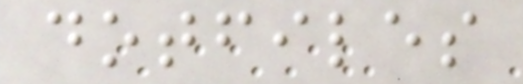dotfiles
